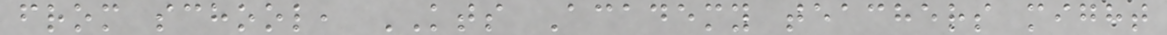from school, KTS Academy teachers might
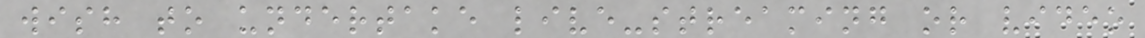wish to undertake live-streaming or video
